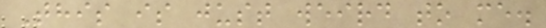This is just weird to me.
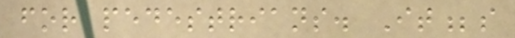for pedestrians. It;s
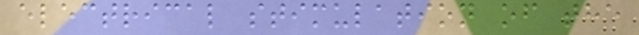electrical stimulation of the
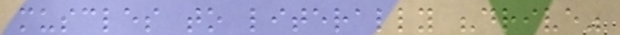muscles to literally "drive"
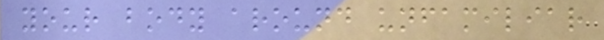your body around unfamiliar
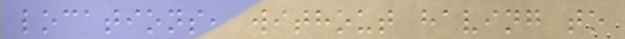locations, without having to
